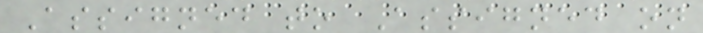Assigned to Assigned on
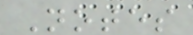Notes
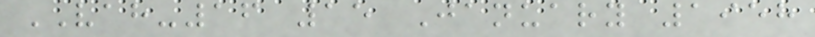VAH-16 15 January 1958
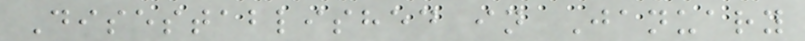Disestablished in January
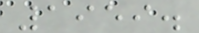1959.
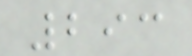293
